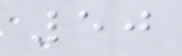50
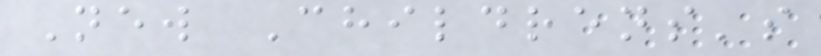New Childrens's
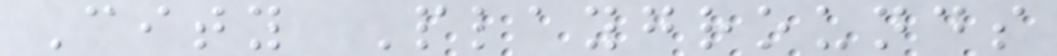City Playgrounds
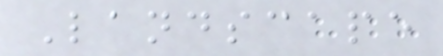Landscape
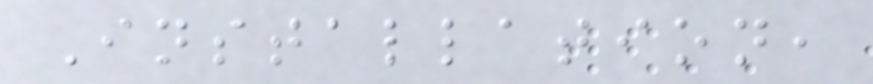Installation,
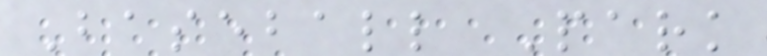Baseball Park
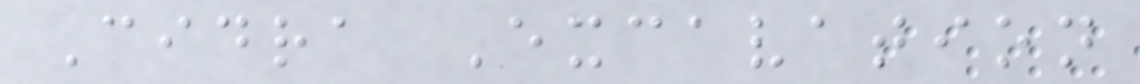Cidra Excavation
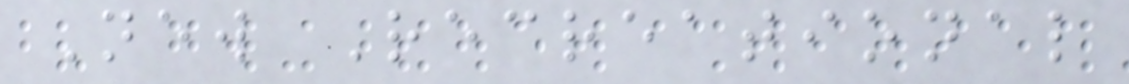New Recreational
